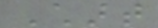Chart
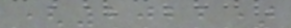(2022)
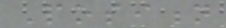Position
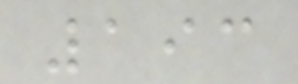193
